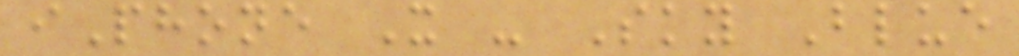iPhone X - Sky Blue
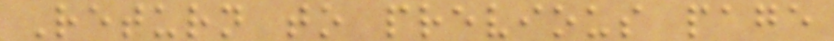Return to previous page
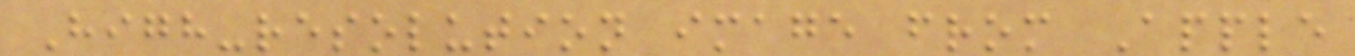High-resolution image from Apple
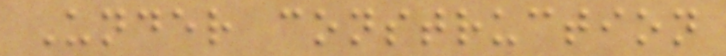Under construction
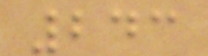243
